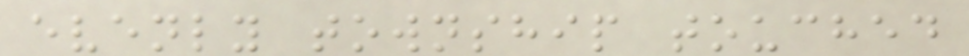evenly township touched
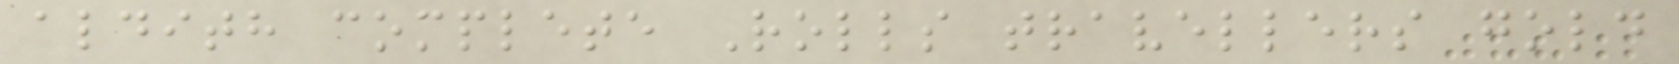aldith complete Rolls travellers gold
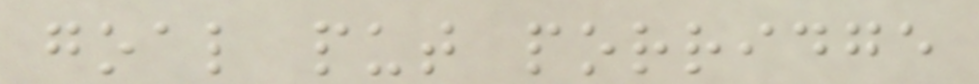goal put porridge
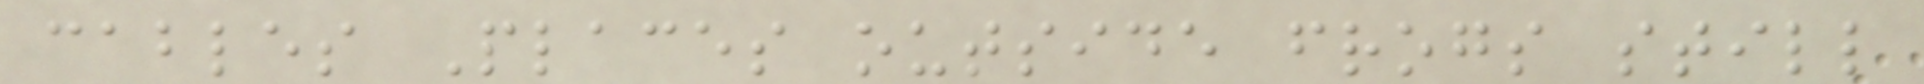cables Places outside frogs still
